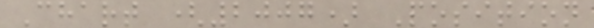Chart (2007) Position
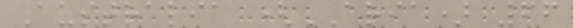Australia (ARIA) 66
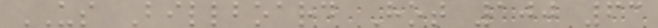US Billboard Hot 100 63
